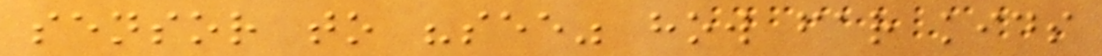sensor to "see" how far kids
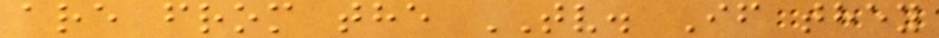are from the TV. If they
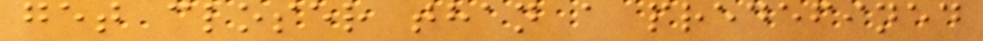get closer than a predefined
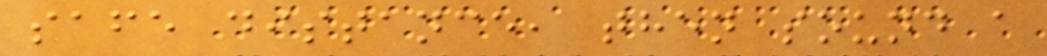safe distance, then sound a
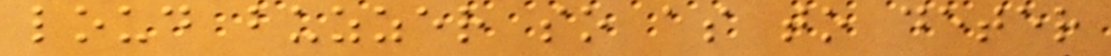loud buzzer so as to deter
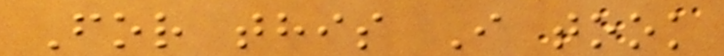For this I took
